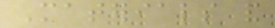Materials and
